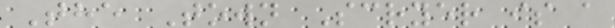The Town Scryer is a
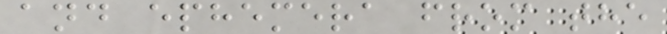and ephemera from the
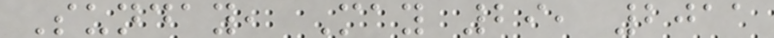Sunday, May 29, 2011
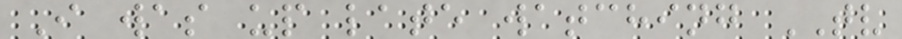I was up late watching TV
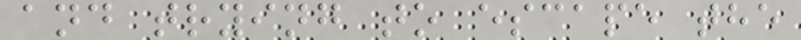and trying to escape the
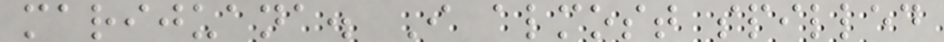marijuana. I almost spilled
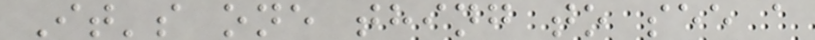It's one thing to see a
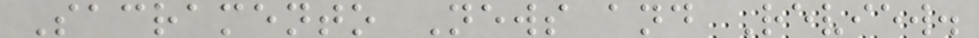Sacramento News and Review.
